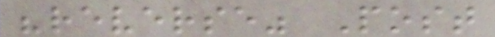"reverse" Post
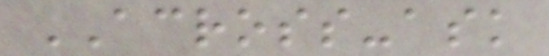ACROSS-ask
